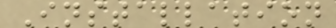Installation
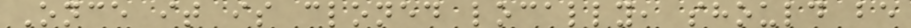Once it is cloned locally, should be
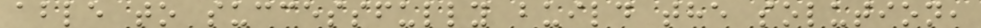able to successfully build the solution,
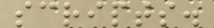scripts.
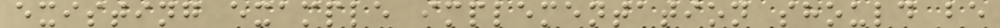existing example implementation should be
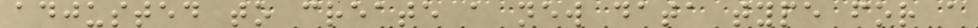adjusted to create a new data type for a
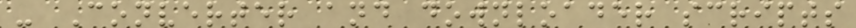- Converter and downloader scripts
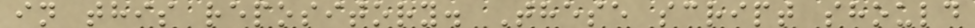in this repository. These script should
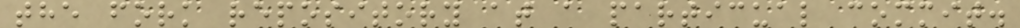the fork repository at a particual commit.
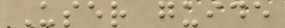User guide
